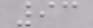93
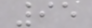95
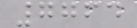7764
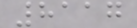8117
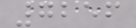7256
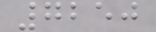7250
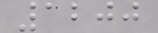1200
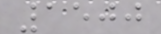1500
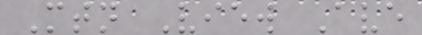Mtn View Ave
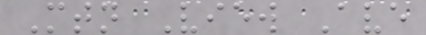Mtn View Ave
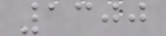1300
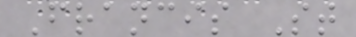Francis St
